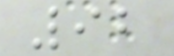92
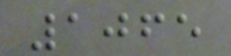1065
